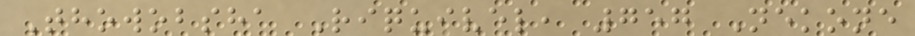Thowobsha Riquivel, 757 Nekone
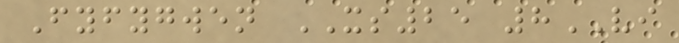Fyfygwen XS25 8VI
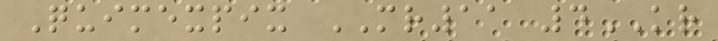Quimexpix MR11 4KR
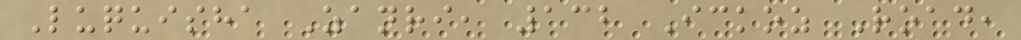Luquisha Zanri, 132 Ickoz Road,
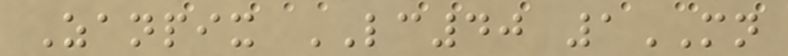Zanpix LC40 1MN
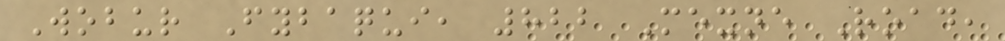Wobur Fybaqui, 822 Mexne Road,
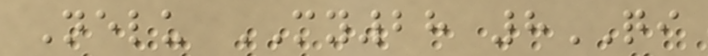Nelu MY28 8QI
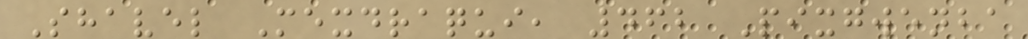Shavel Mexdraqui, 462 Pixgwenba
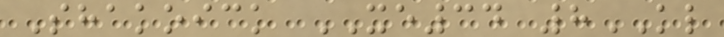Shakoick XE34 8KL
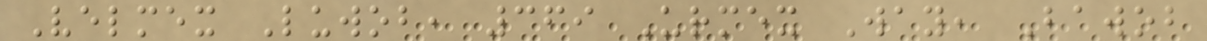Velmex Luwob, 369 Urmex Way, Bawob
